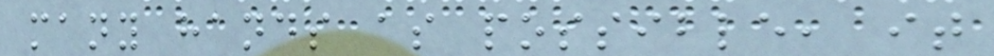many hands as possible, it
